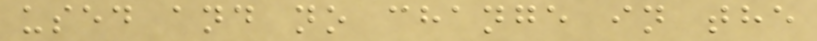used and no change in the
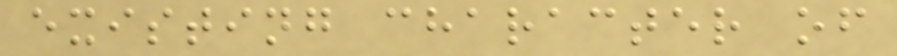existing character of
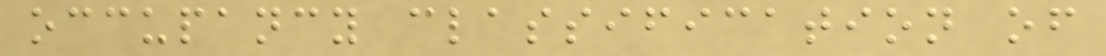occupancy classification of
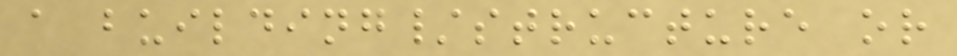a building/structure or
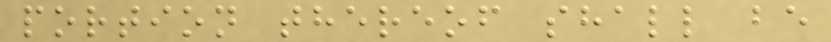portion thereof shall be
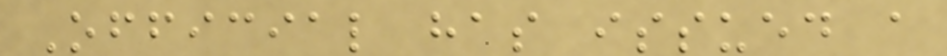Official has issued a
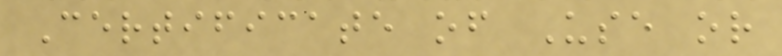Certificate of Use or
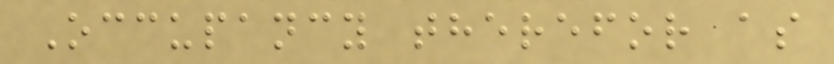Occupancy therefor as
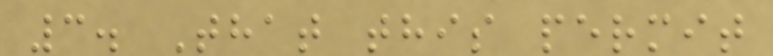3. That this permit
